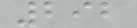292
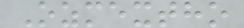Ozmextho
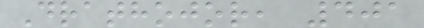Drathojor, 401
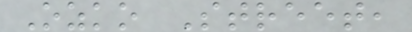Ozko Street,
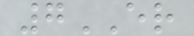7ER
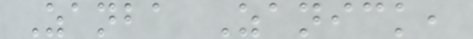Zanba Zanick,
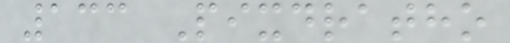133 Pixdratho
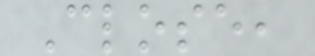Close,
